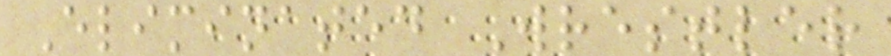Eliminated Wrestler
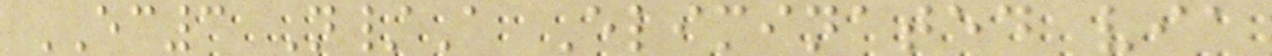EC3 N/A Eliminated via
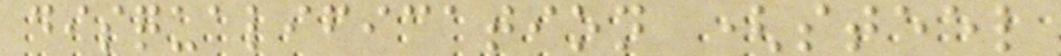disqualification (steel
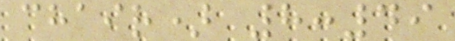chair) 8:49
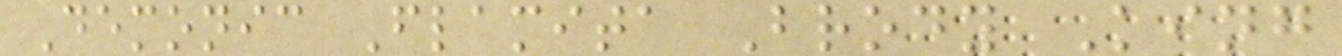Demonic Flamita Brody King
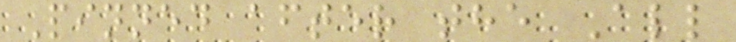Pinned after the All
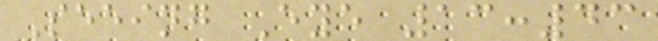Seeing Eye 13:43
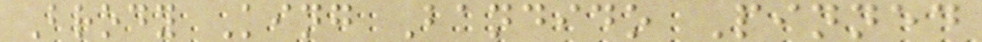Brody King Bandido Pinned
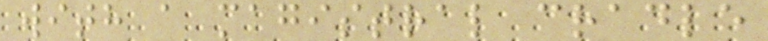with a magistral cradle
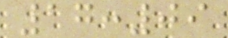17:09
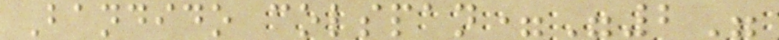Bandido colspan="2"
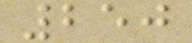250
